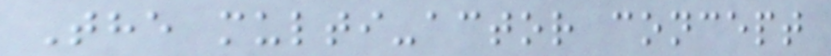The multi-actor concept
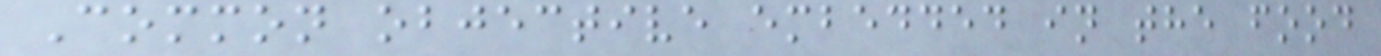Common objective embedded in the food
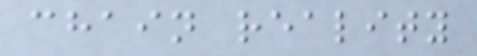chain reality
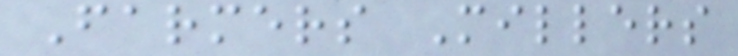Farmers Millers
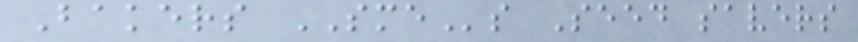Bakers SMEs Seed savers
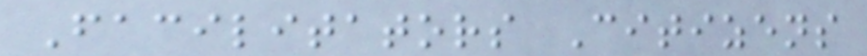Facilitators Citizens
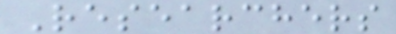Researchers
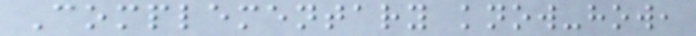Complementary know-how,
